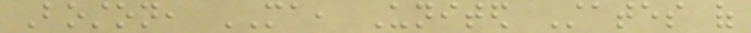Boston, MA, United States of
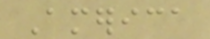America
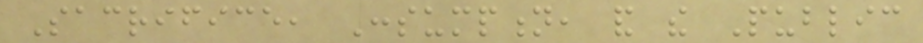Sacrifice, Consumption, and the Public
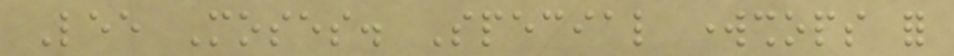Lee Moses. Special workshops for
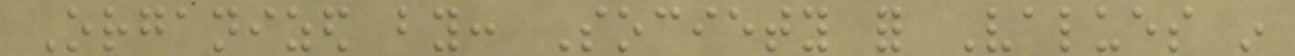Organized by: Society for Values in
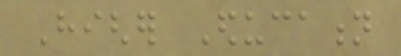Higher Education
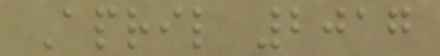April 2017
